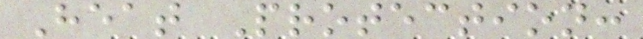Heat Protection:
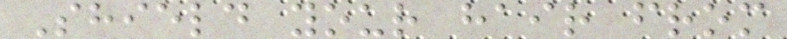Shield your hair from
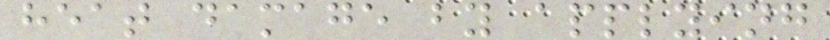heat damage by applying
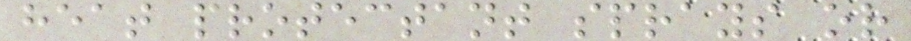heat protectant sprays or
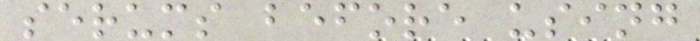serums before using
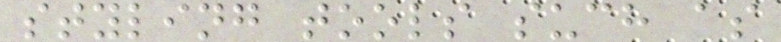styling tools such as
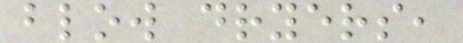blow dryers,
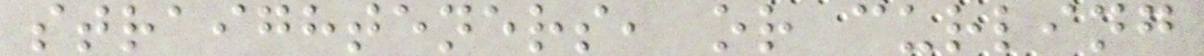straighteners, or curling
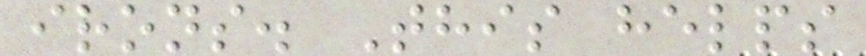irons. This helps
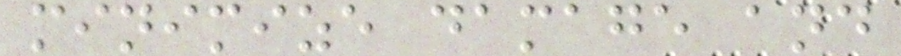minimize damage and
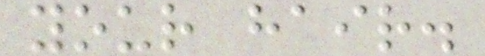your hair.
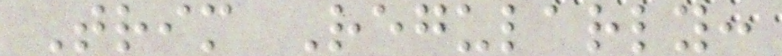Trim Regularly:
